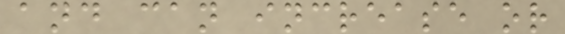and can increase or
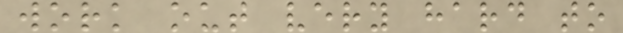work out very hard to
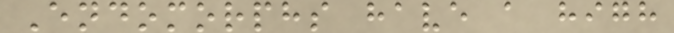Endomorphs have a high
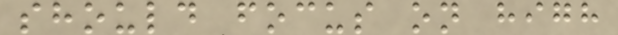should focus on high
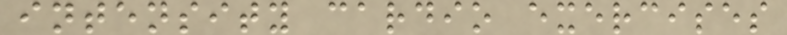intensity cardio exercises
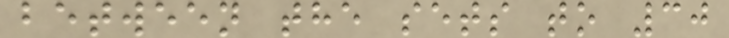between the sets to 30
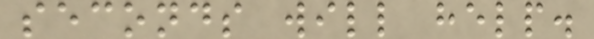seconds will help.
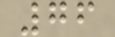76
